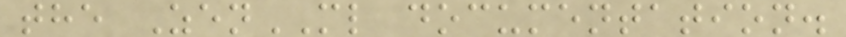the ZenML documentation.
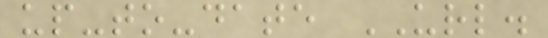up-to-date URL.
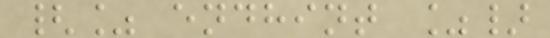{% endhint %}
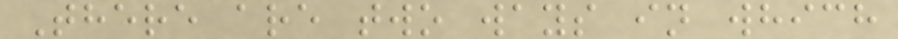There are two ways in which
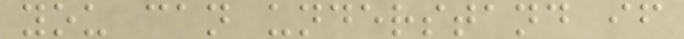you can understand if
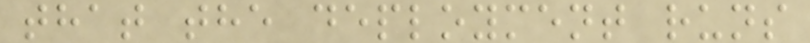that the deployment runs
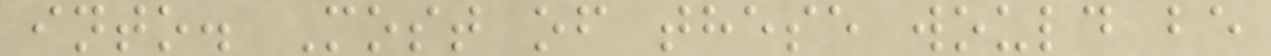into. Most of these would be
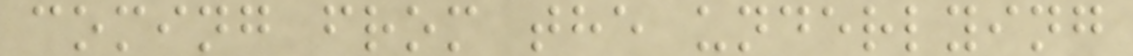coming from the underlying
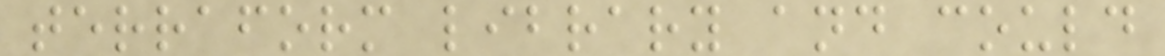terraform library and could
